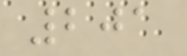201
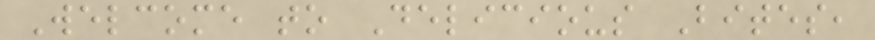Welcome to Delicious Bites,
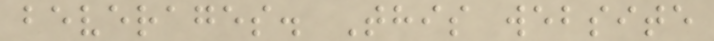beverages. This website
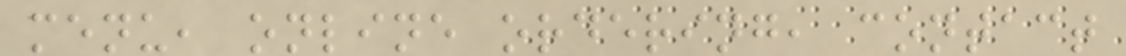menu, online ordering, contact
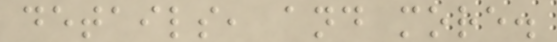details, and more.
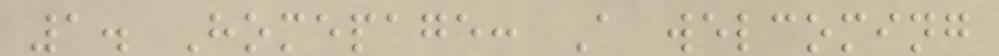1. Homepage: A welcoming
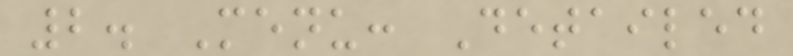2. Menu: Detailed
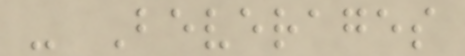- Beverages
